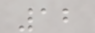12
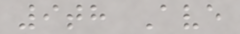9th Ave
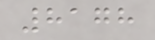8178
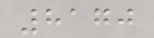8170
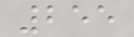255
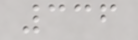336
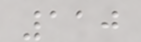110
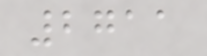2711
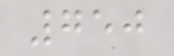750
